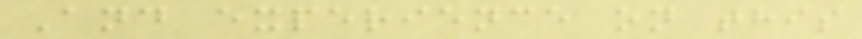And experience on this
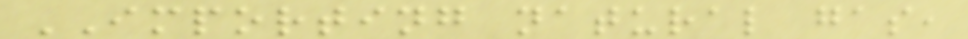IMPORTING natural gas,
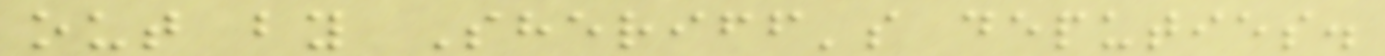out by Sheriff's deputies.
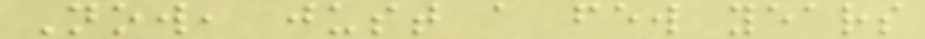Now, just a few years
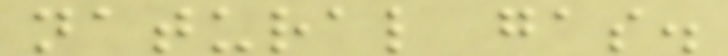natural gas.
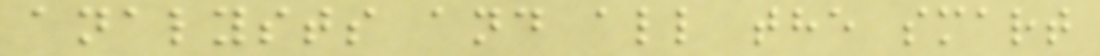analysts and all the smart
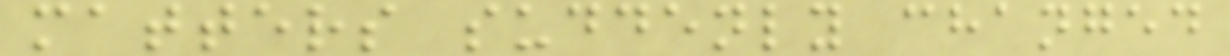matters suddenly changed
